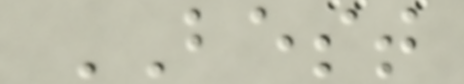BEST
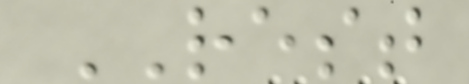REST
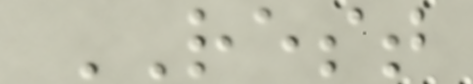REST
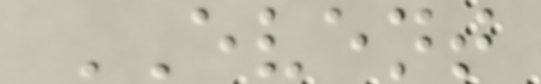EVENT
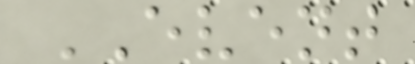EVENT
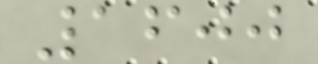1600
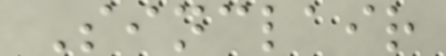Sinclair
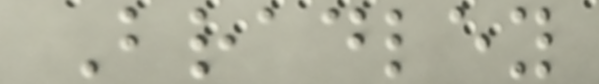Bradley
